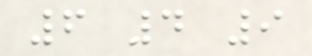6 4 9
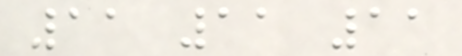11 11 11
